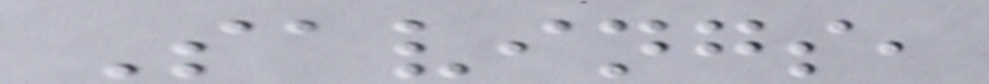Savings,
